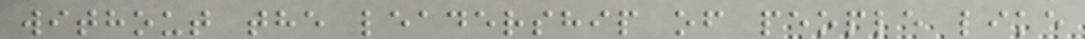without the leadership of people like
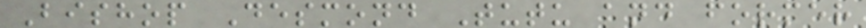Bishop Desmond Tutu and former
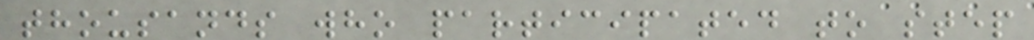thousands who participated to step
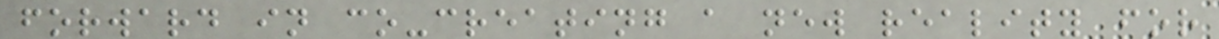forward in co-creating a new reality for
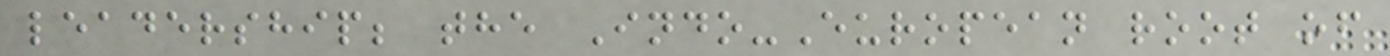leadership; the Indo-European root of
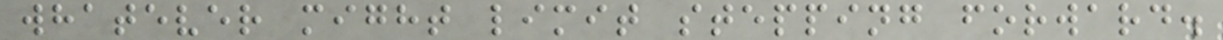whatever might limit stepping forward.
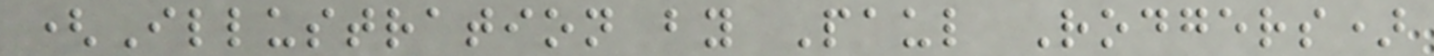(Illustration by Paul Rodgers)
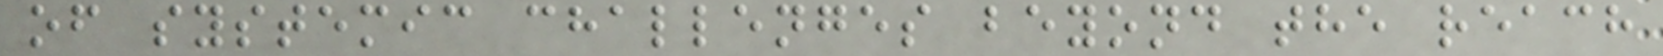of systemic challenges beyond the reach
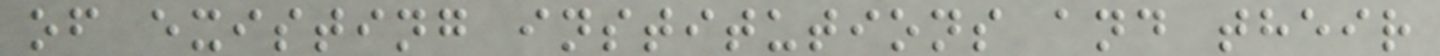of existing institutions and their
